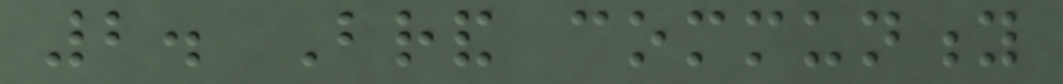2. Brand community
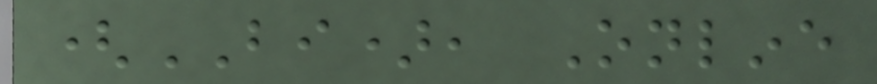(BI), Online
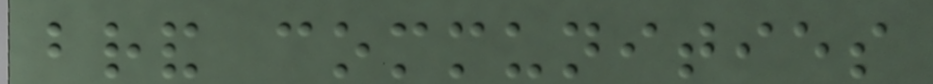brand communities
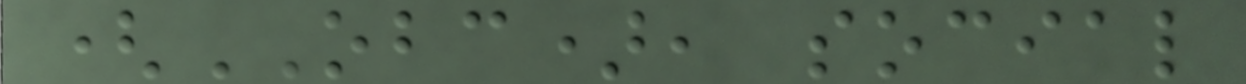(OBC), social
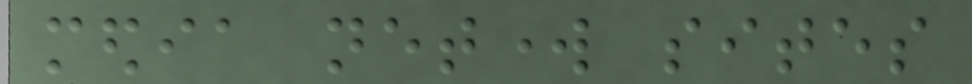media network sites
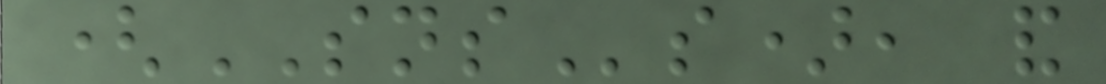(SNSs), and
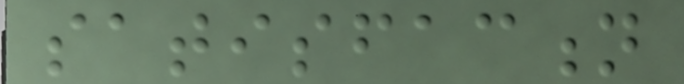satisfaction
